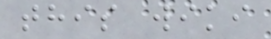this wiki
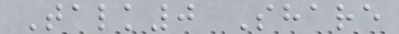Talk0 Share
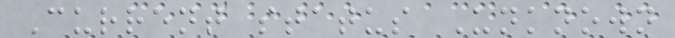Current status Unknown
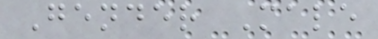Gender Male
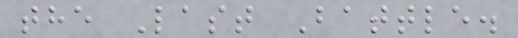the Last Battle.
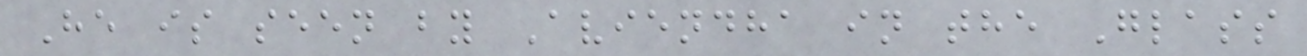He is seen by Aviendha in the Glass
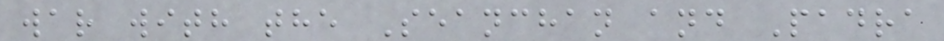war with the Seanchan and Padra
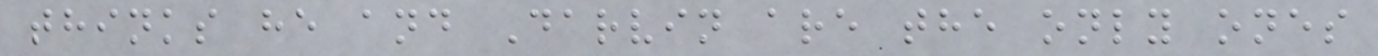thinks he and Darvin are the only ones
